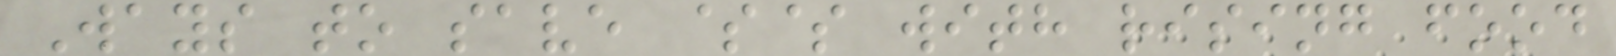Ways to save $$ with rising food
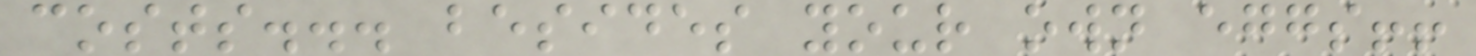costs... besides your own eggs!!
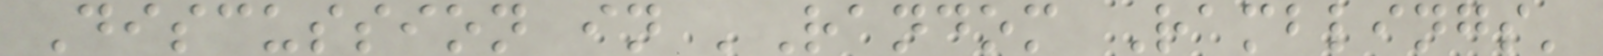Discussion in 'Random Ramblings'
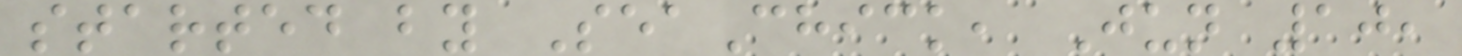started by SeaChick, Jun 10,
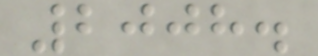2008.
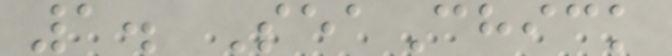1. SeaChick
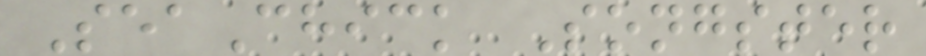SeaChick Songster
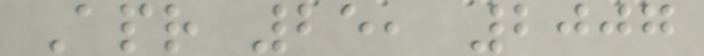Apr 25, 2007
